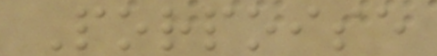Porpoise
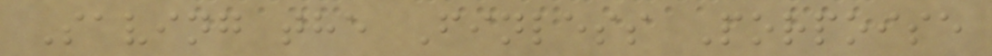Saving the Finless Porpoise
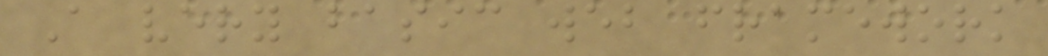A very basic web framework
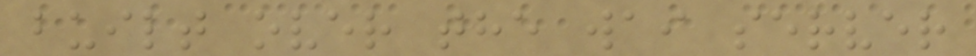built over the wai server
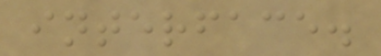interface.
